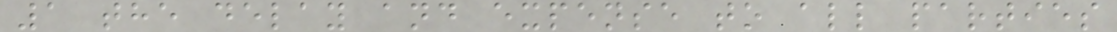1 the delay and expense to all parties
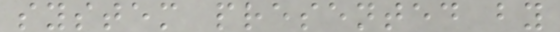system presented by
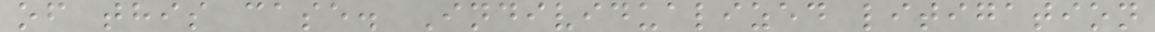of this case. Individualized litigation
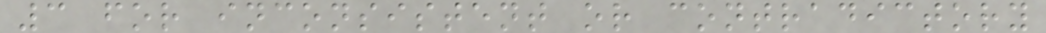3 for inconsistent or contradictory
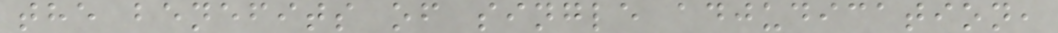the benefits of single adjudication,
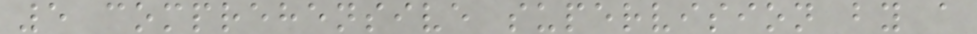5 comprehensive supervision by a
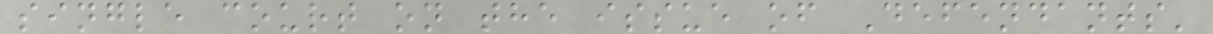single court on the issue of Defendants'
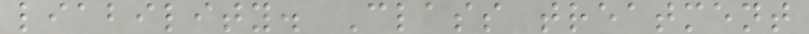liability. Class treatment
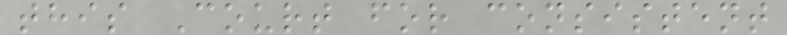this Court for consistent
